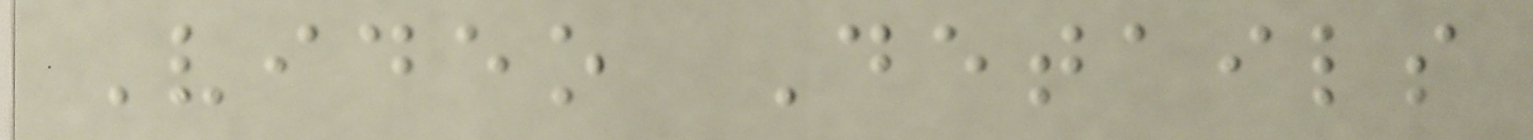Video Details
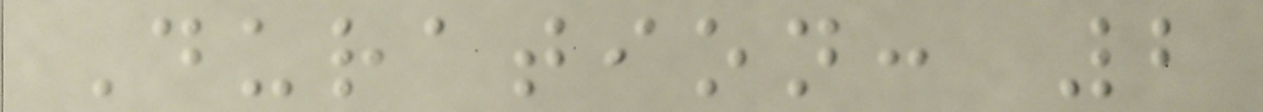Duration: 2
